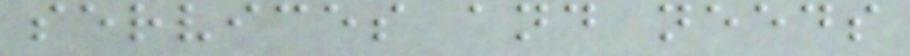services and needs
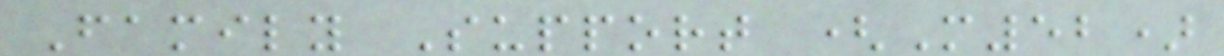Family Support (M52)
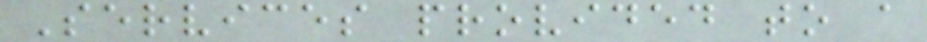Services provided to a
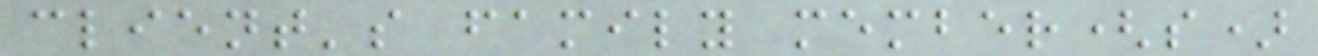client's family member(s)
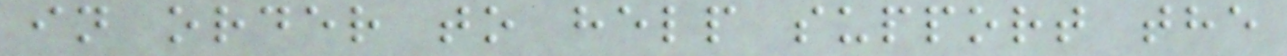in order to help support the
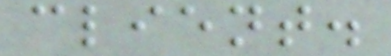client.
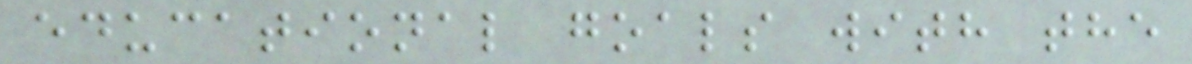educational goals with the
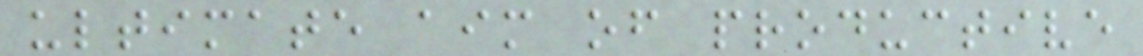ultimate aim of productive
